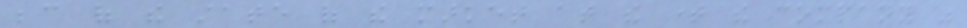because of the state of the market at the time the company was
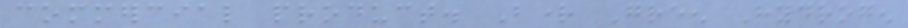commercial product. Bright Green Hydrogen
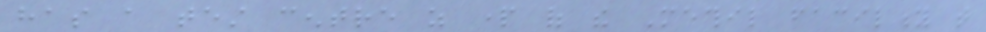has a test centre as part of the Methil facility that
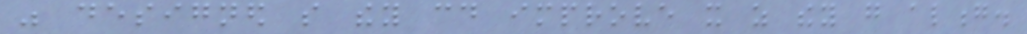was designed so they could improve it as they go along.
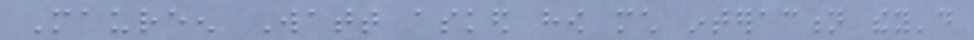Maureen Watt asked how much interaction they'd
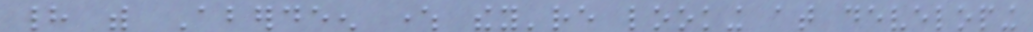had with Aberdeen where they're looking at developing
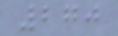270
